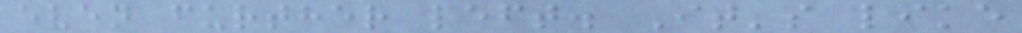even further left. It's like
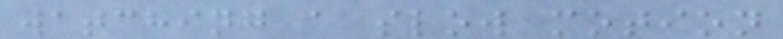watching a slow motion
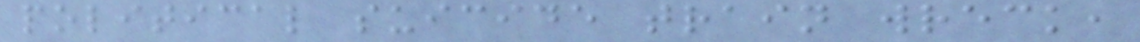political suicide train wreck,
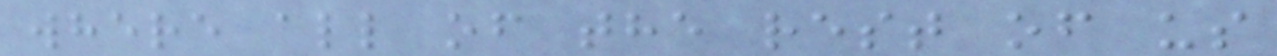where all of the rest of us
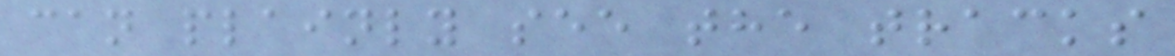can plainly see the tracks
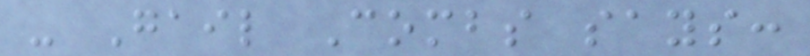- Gail Combs says:
